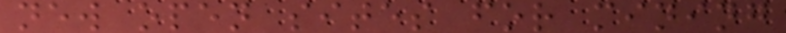new open sites for mining
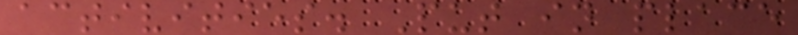activities. Put in place
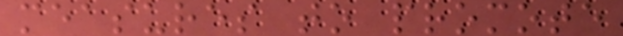measures to promote
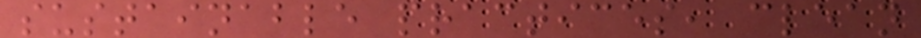sustainable practices, clean
